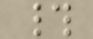#
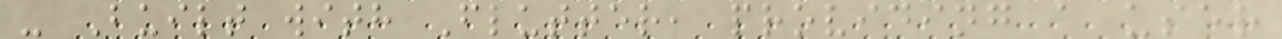- Built with Flutter, providing a user
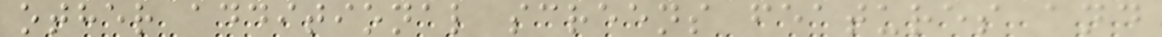other additional screens features and
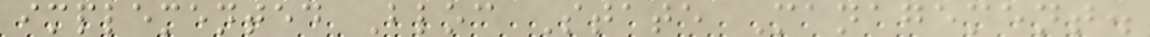implemented Bloc State Management.
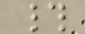#
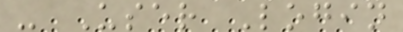- User Login
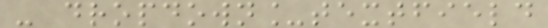- dropdown_textfield
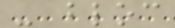- bloc
